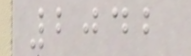2042
